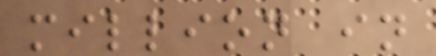million in
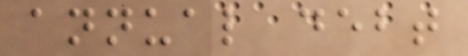annual debt
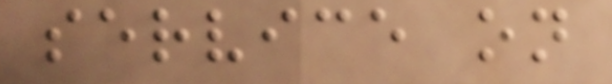service on
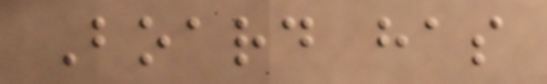Board has
